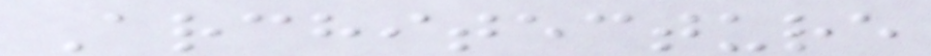Architecture
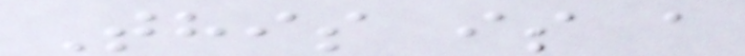This is a
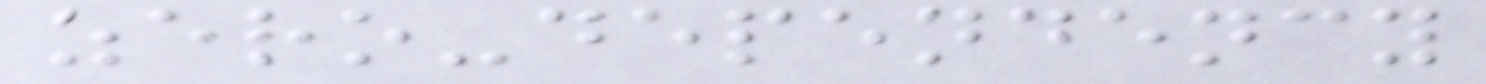zero-dependency
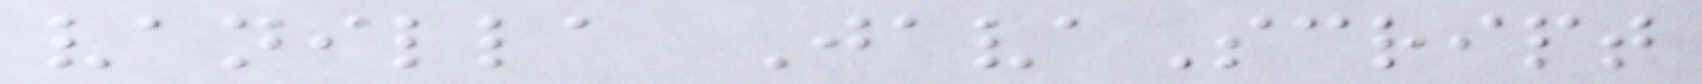vanilla JavaScript
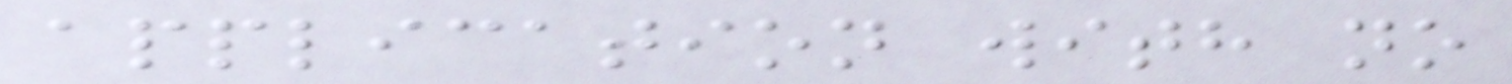application with no
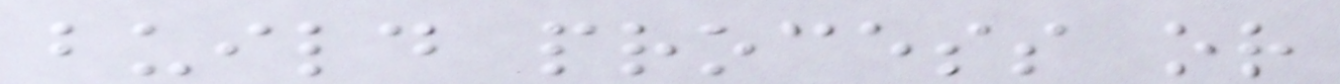build process or
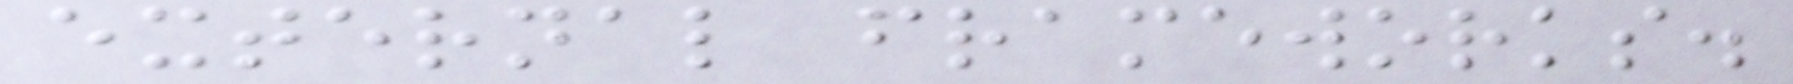external frameworks.
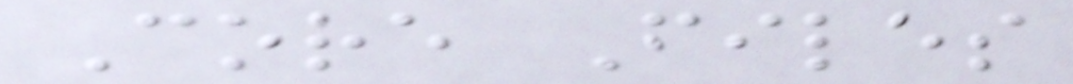Core Files
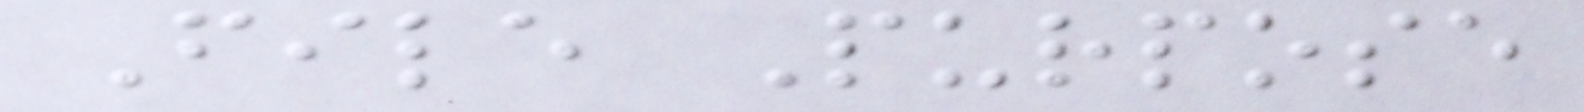File Purpose
